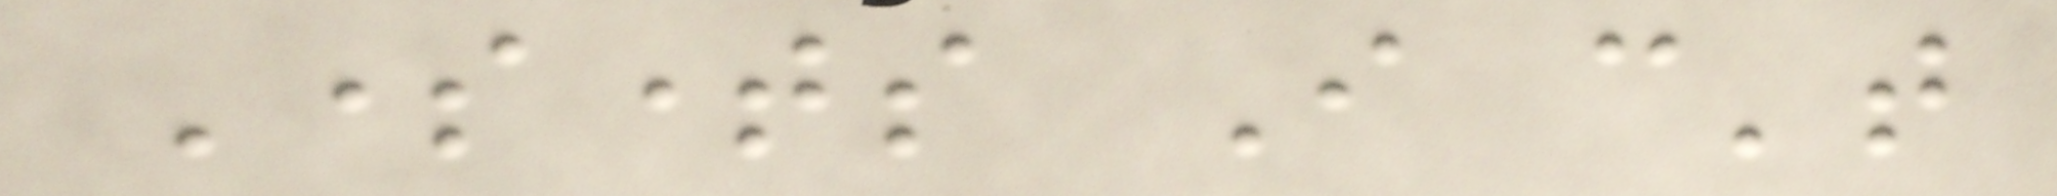Sometimes I can't
